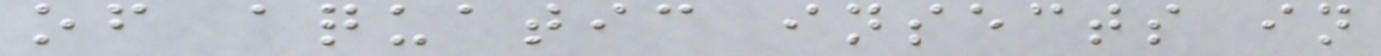of aquatic insects in
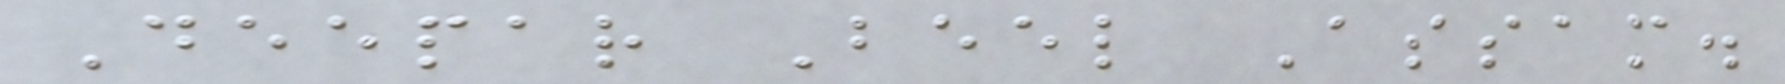Deepar Beel Assam.
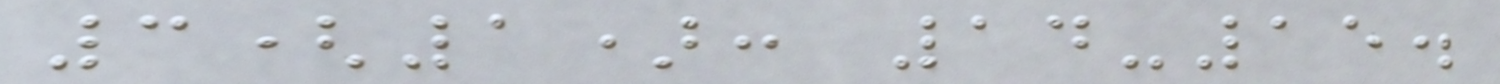3(1): 14-15.
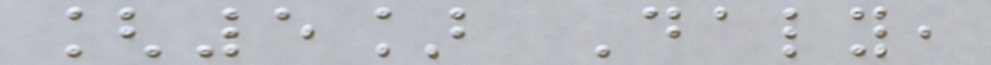[5] Daly,
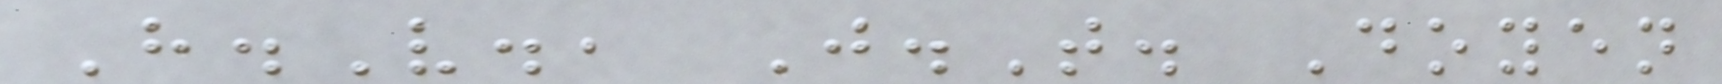H.V., J.T. Doyen
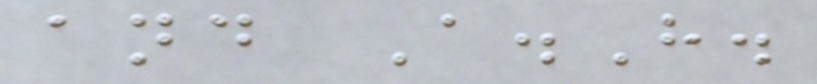and A.H.
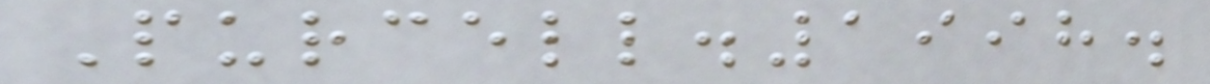Purcell.1998.
